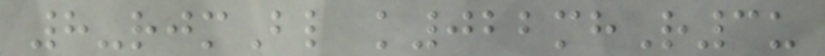8-rjmBl k022mhR3u
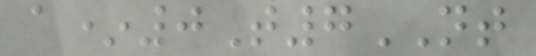a*0T7NT
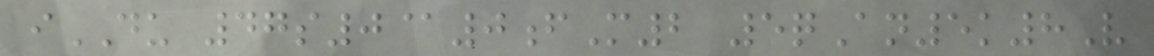iDU 47s0@0fM2 5qAn5k8V
